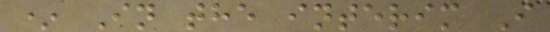* In the interim I
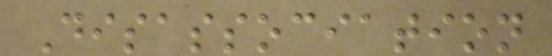Disassociation
